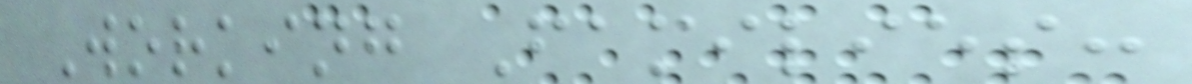Working Families:
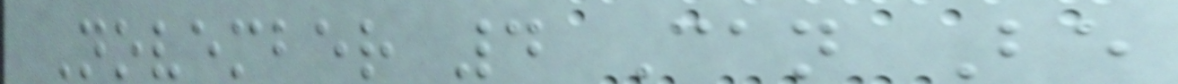November 4 Can Be
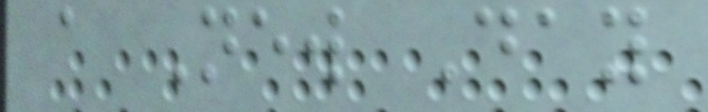a New Day
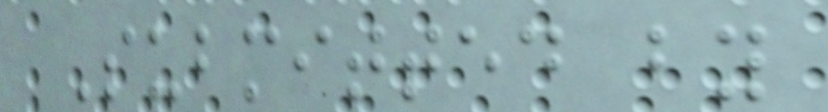Submitted by
